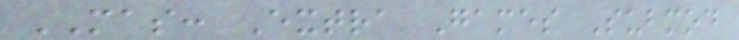MAS: Extra Games Submod
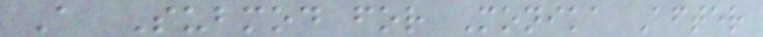A Submod for Monika After
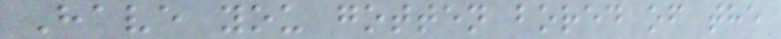Have you gotten bored of the
